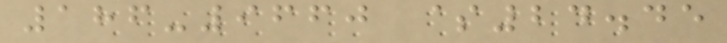186-9660 $24.45
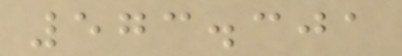573.301
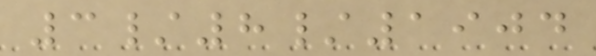3/8/1904
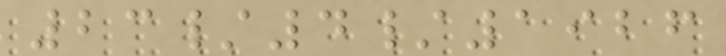23/4/1926
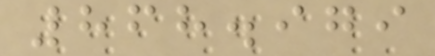868.979
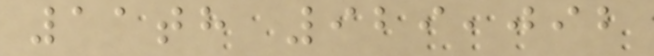11th 929,092
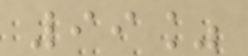99%
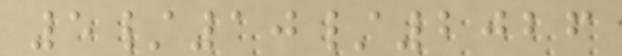5/10/2026
